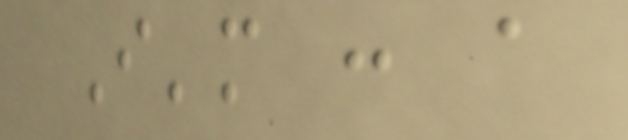I'm : a
